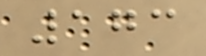173
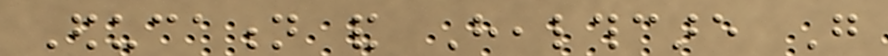Education and Healthcare Go
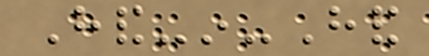Hand-in-Hand
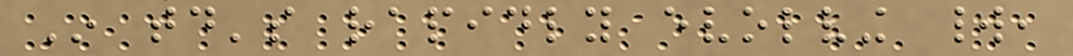In today's rapidly evolving world,
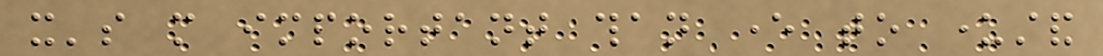it's more important than ever to understand
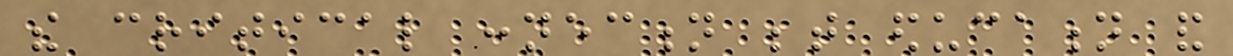the critical connection between education and
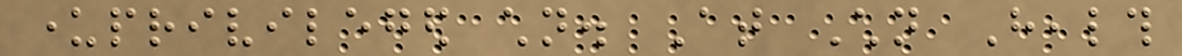underprivileged children. At Children Health
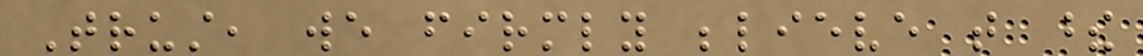Trust, we firmly believe that these
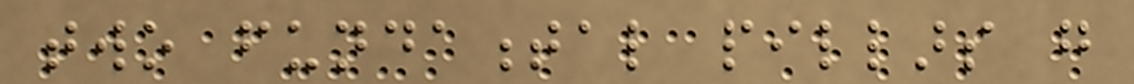two fundamental pillars go
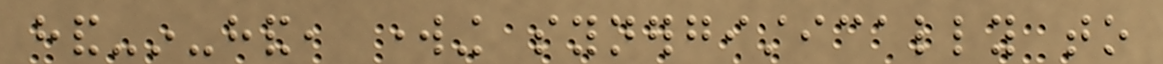hand-in-hand, working synergistically to
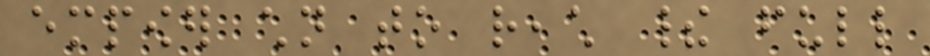empower children to reach their full
